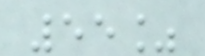55%
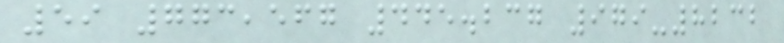59 773,567 445.237 979-8232
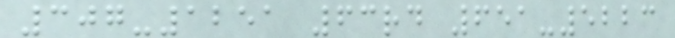307-1251 63rd 651-5223
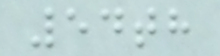54th
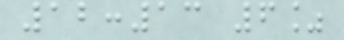12:13 6%
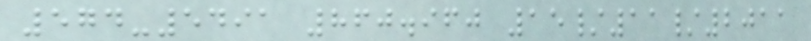574-5491 860.960 15/11/2011
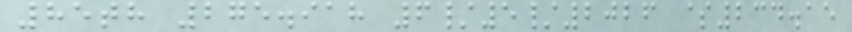85th 275.918 6/5/2026 $234.15
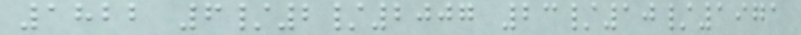1822 6/2/2007 23/10/1971
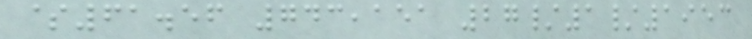$61.56 743,151 27/1/1953
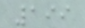199
